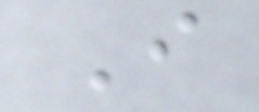I
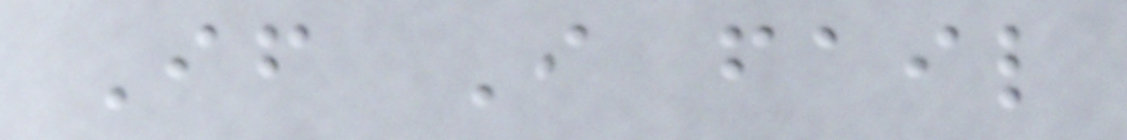If I fail
